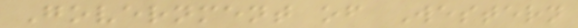Government of Western
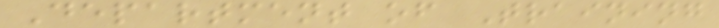Department of Training
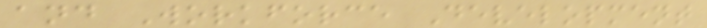and Workforce Development
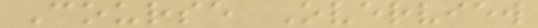Course Overview
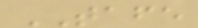TAFE
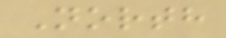North
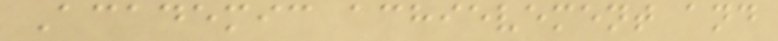Academic achievement and
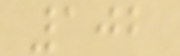102
